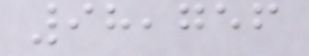98,756
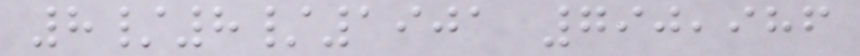8/8/1901 790,986
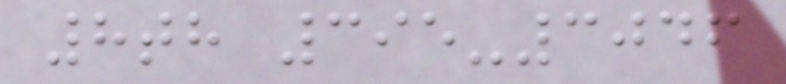8th 395-3046
